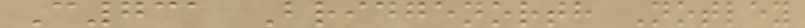C731 Bridgenorth Notley
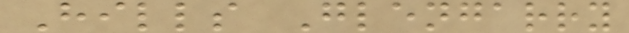Hills Glengarry
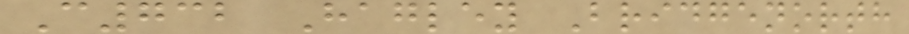C732 Hagley Bridgenorth
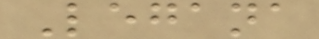Legana
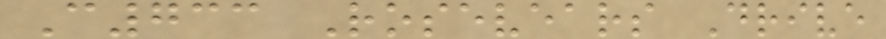C733 Rosevears Drive
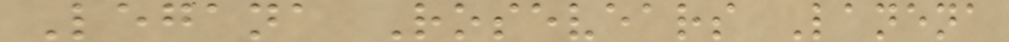Legana Rosevears Lanena
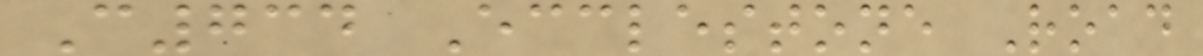C734 Ecclestone Road
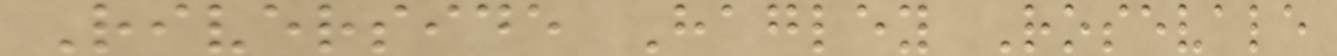Riverside Hagley Rosevale
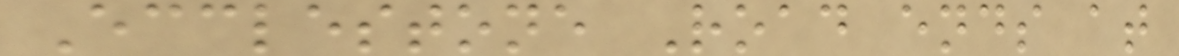Ecclestone Road ends at
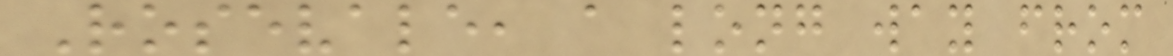Rosevale, a long way from
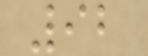92
